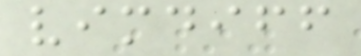vimdiff
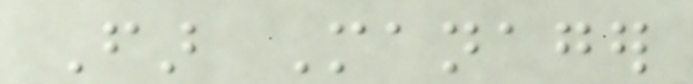Far Manager
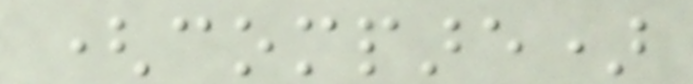(compare)
